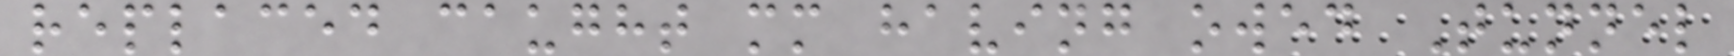replaced caught mm having owed Tunnel
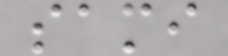sami
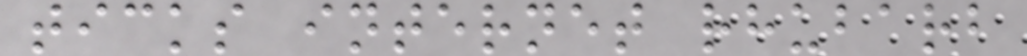ticks internet rhubarb
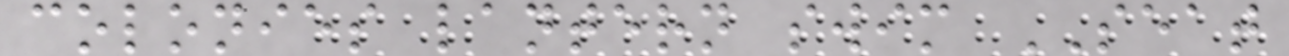colonies lantern swim SEAT
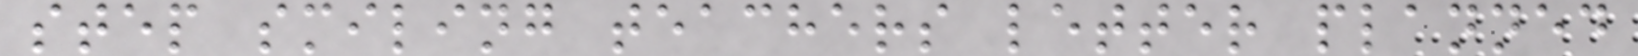step smiling teachers letter planned
